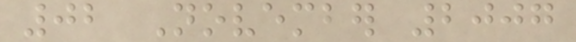02 November 2007
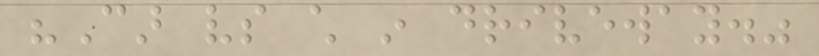"Car vs child in driveway."
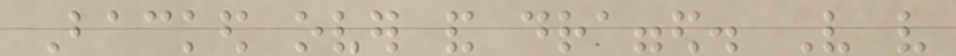Backed over and dragged. Very very
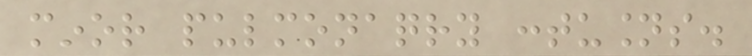minor pulmonaqry contusions.
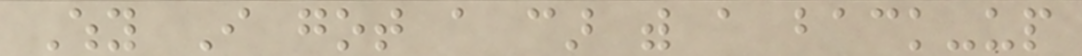Why I got a car with a back-up
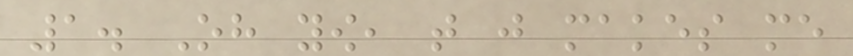1. Oh yow, that just makes me
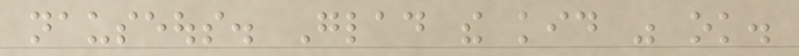nauseous. Glad the kid was ok.
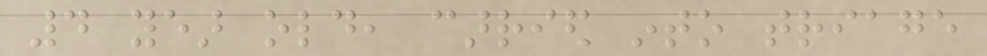4 year old, carried into triage
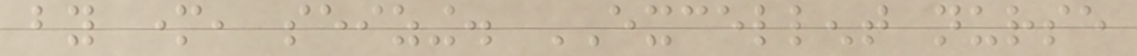by mother, seizing. EXCELLENT nurse
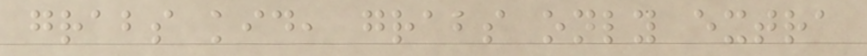grabs kid, grabs only extra
